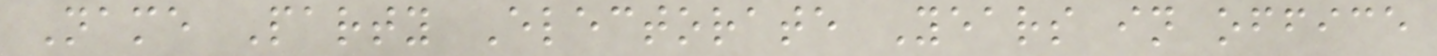Name Party Electorate Years in office
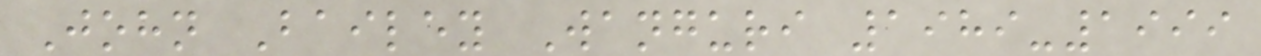John Bailey Wanguri 1989-1999
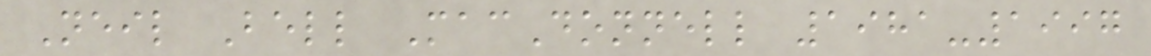Neil Bell MacDonnell 1981-1997
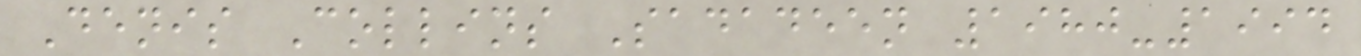Denis Collins Sadadeen 1980-1994
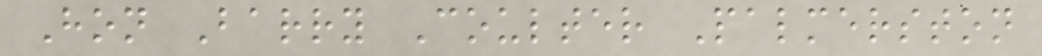Hon Barry Coulter Palmerston
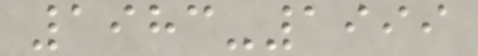1983-1999
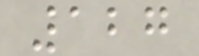127
